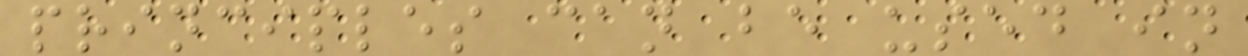principles can be used in
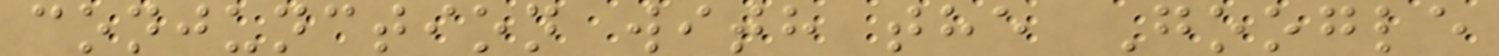conjunction with the Google
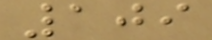109
